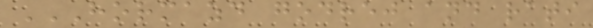HORMAZD GODREJ AND RATI
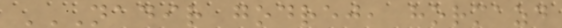NADIR GODREJ, HORMAZD
